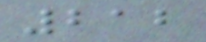212
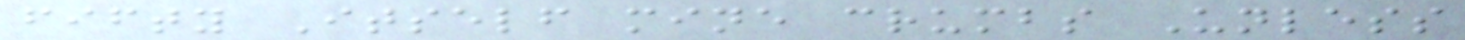fifty Itself mine crumbs Unless
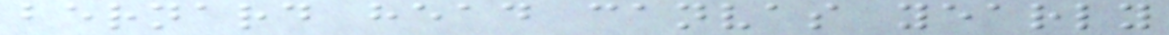bernard head canvas yearly
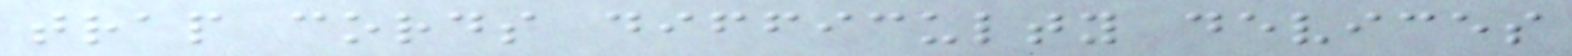trap cords difficulty devices
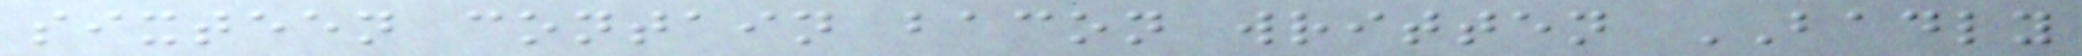sixteen contain bacon written BADLY
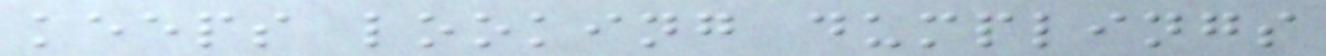keeps looking dumplings
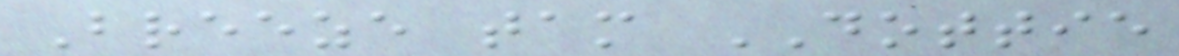Breeze tam DOTTIE
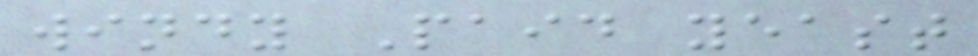windy Paid yeast
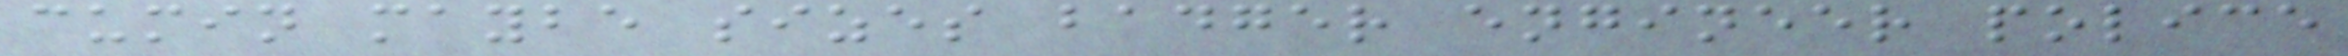cumin maybe sizes badger engineer police
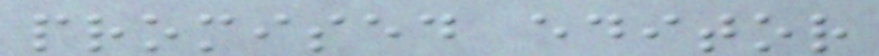promised editor
